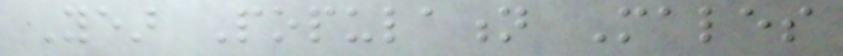Year Population Males
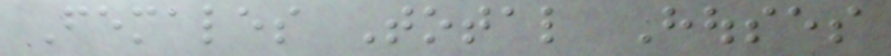Females Total Houses
